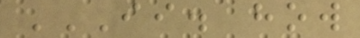II. HOW
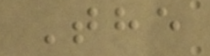The
